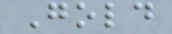Gold
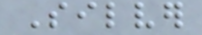Silver
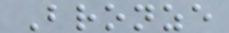Bronze
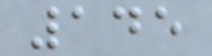145
